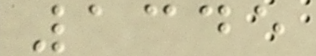1345
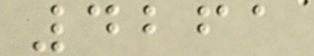4261
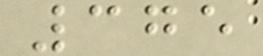375
